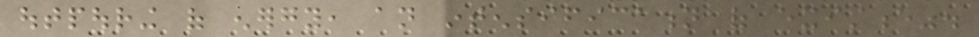outpouring of energy, an intensification of existence".
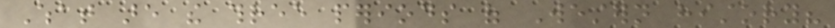What are the three periods of Western history?
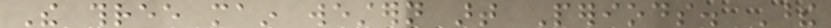The three main western art Periods. These
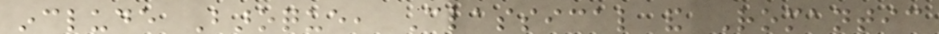include Baroque, Classical and Romantic
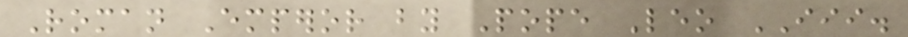Roman Emperor by Pope Leo III.
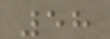58
